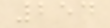254
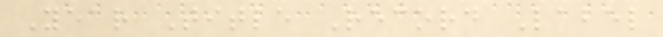Year Title Record Label
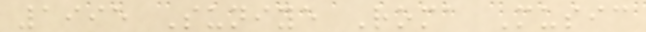1995 Suniye Roma Music
